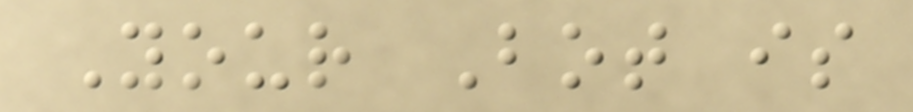Your Bot is
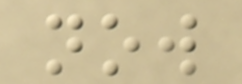now
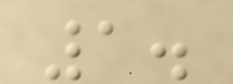1.
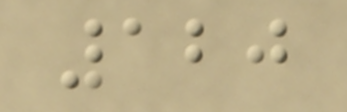120
